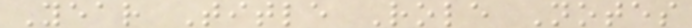Year Title Role Notes
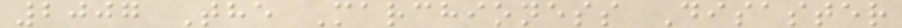2007 The Marchioness Disaster
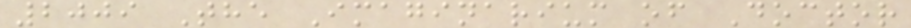2009 The Imaginarium of Doctor
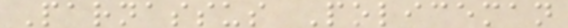Parnassus Policeman
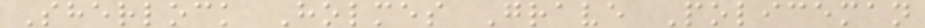Sherlock Holmes Grave Policeman
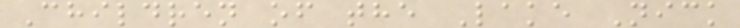Children of the Lake Nick
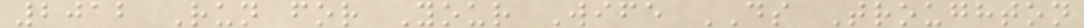2012 Run for Your Wife DS Troughton
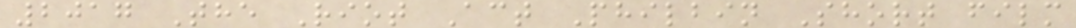2017 The Riot Act Philbin Short film
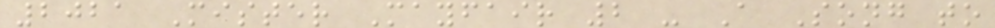2021 Mister Mayfair 2 - A Song to
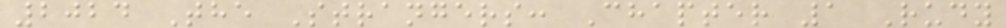2024 The Strangers: Chapter 1 Rudy
